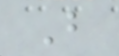But
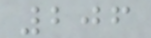206
